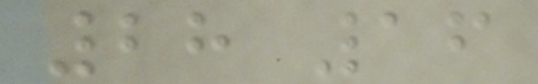28 16
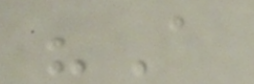"A
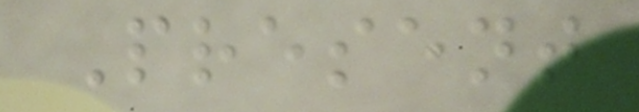Present
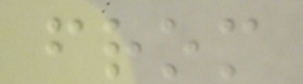from
